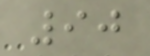90
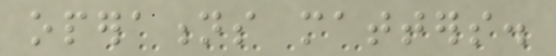operations matters.
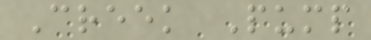Creek Pump
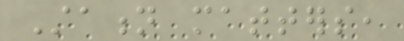Station matters,
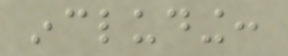including:
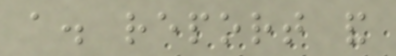a. report and
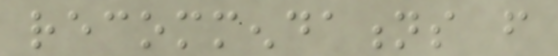recommendations from
